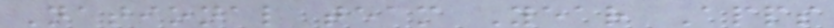National team Year Apps
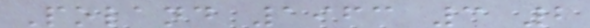Poland 1963 3 2
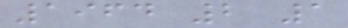1964 2 1
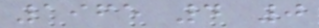1965 4 0
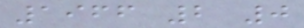1966 2 0
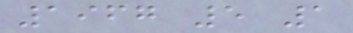1967 5 1
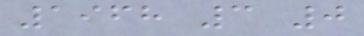1968 3 0
